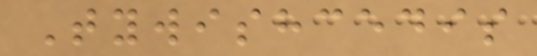Tywishcedis
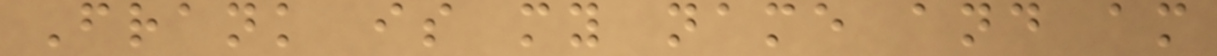Frank is my name and am
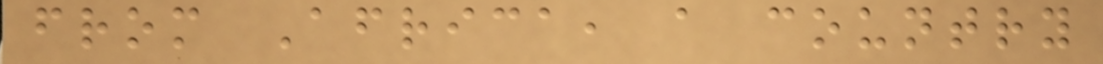from Africa, a country
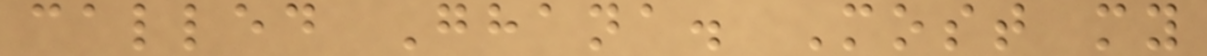called Ghana. Most my
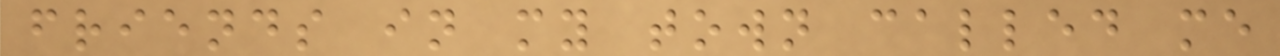friends in my town called me
